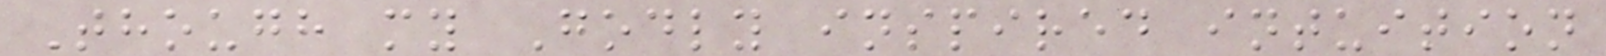Though my Godly inspired intuition
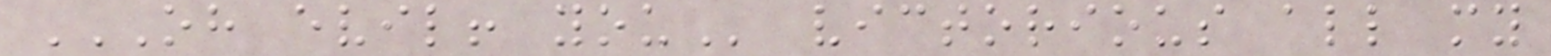OH EVIL! YOU victorious all my
